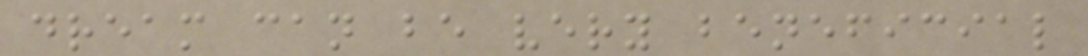dream can be very beneficial
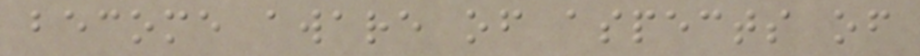become aware of aspects of
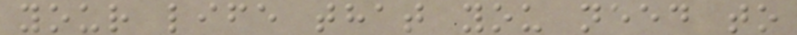your life that you need to
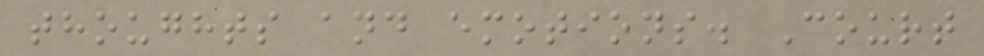thoughts and emotions. Court
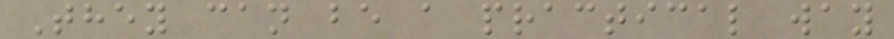They can be a practical way
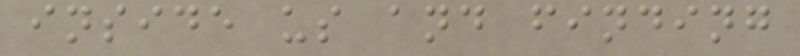inside us and finding
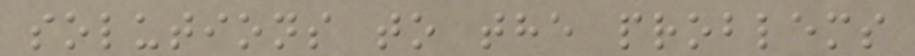solutions to the problems
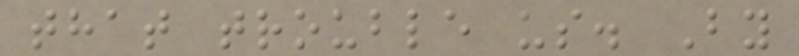that trouble us. By
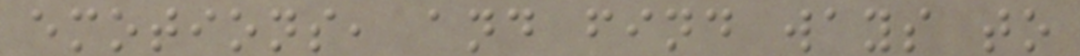emotions, and find ways to
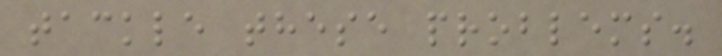tackle these problems.
